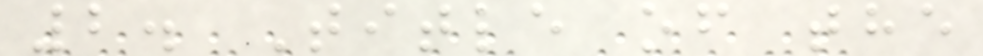2. Title of the
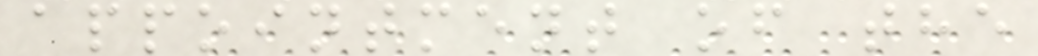appointment of the
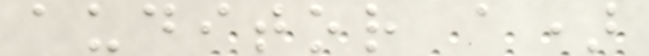auditor a)
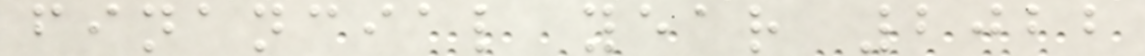financial year 2022
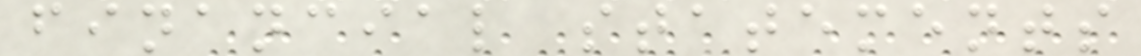financial statements
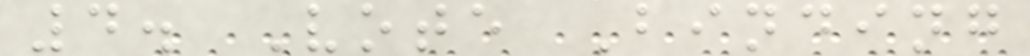4. Vote Binding
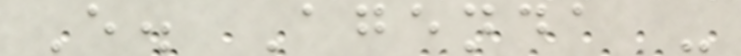E. Agenda -
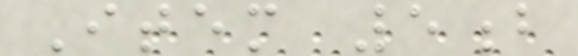Item 5b
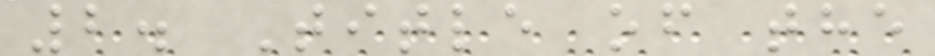2. Title of the
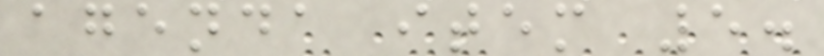agenda item 5.
